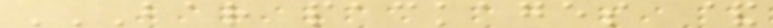BAR PACKAGES &
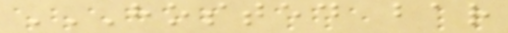HOSTED BAR
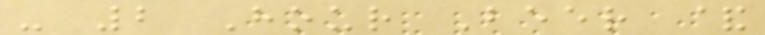- 2 Hour Beer &
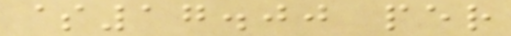$17.00 per
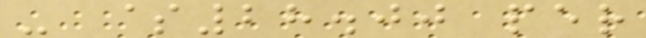- $28.00 per
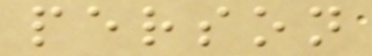person
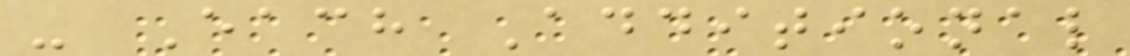- Each Additional
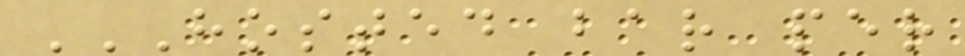HOSTED BAR PER
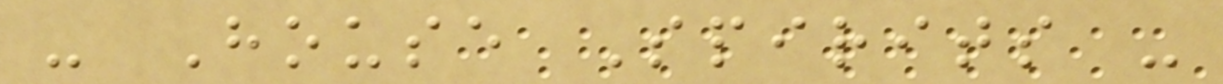- House Spirits -
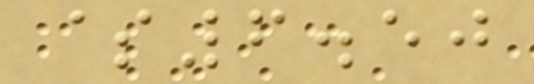$6.50
